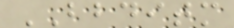BBDITM
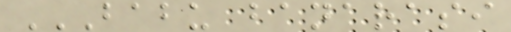BABU BANARASI
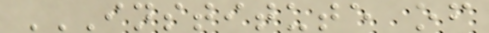INSTITUTE OF
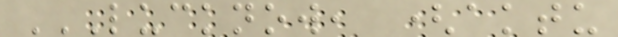LUCKNOW, (AKTU
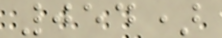054)
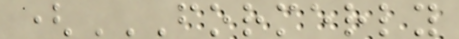(FORMERLY
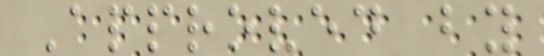Approved by
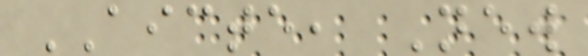AICTE, New
